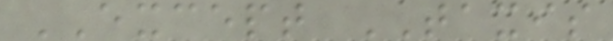EXCEPT TAXIS
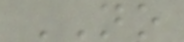NO
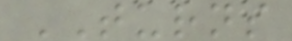TURNS
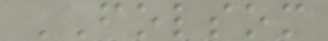FOLSOM
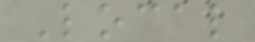Local
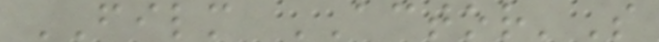FILM ACTOR'S
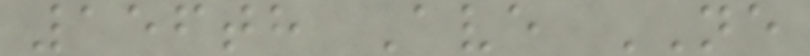156th Ave NE
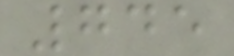745
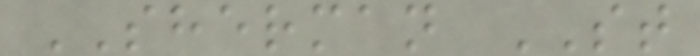SHERMAN ST
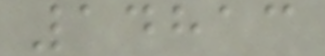14813
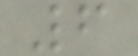6
